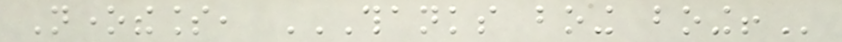Nonetheless, THANKS BOING BOING!
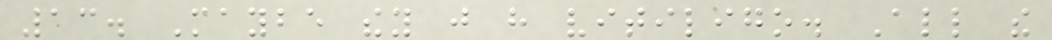13. Maybe they just have vitiligo. All the
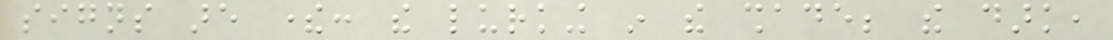signs are there: the lurking in the shade; the dark,
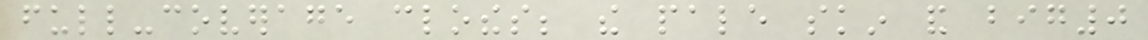full-coverage clothes; the pale skin and big0
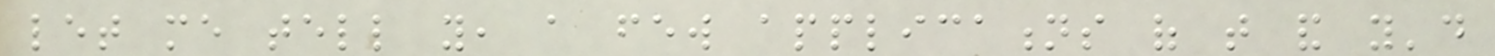let me tell you, a few applications of that and you'd
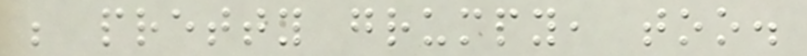be pretty grumpy, too.
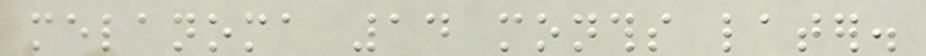melanoma 14 months later.
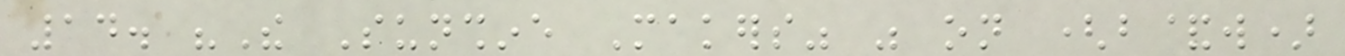14. "The Sunshine Makers" was on (b&w)
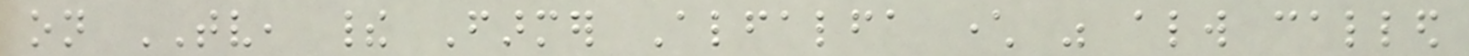on TV, their Farmer Alfalfa character was always called
